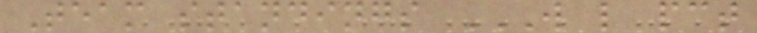Team standings W L PCT
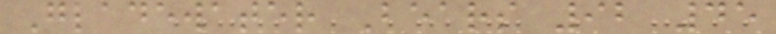Gladewater Bears 92 45
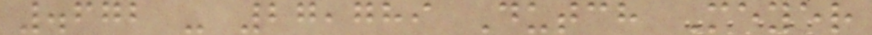.672 - 27,789 Dutch Meyer
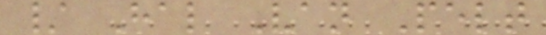/ Hal Van Pelt
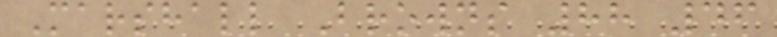Marshall Browns 88 46
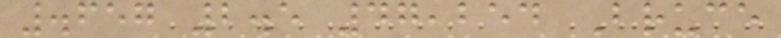.657 2.5 47,254 Bruce
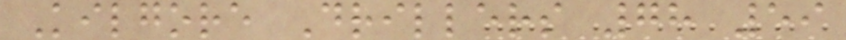Kilgore Drillers 78 59
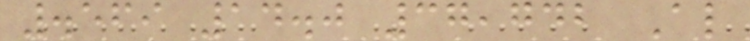.569 14.0 37,742 Al
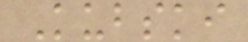Kubski
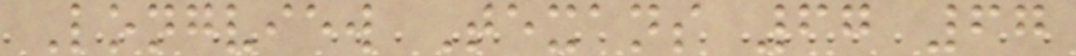Longview Texans 67 67
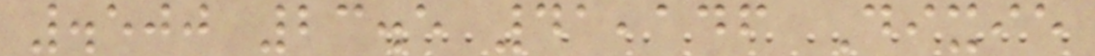.500 23.5 41,146 Dixie
